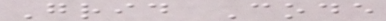Grid Code
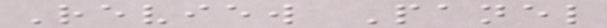Review Panel
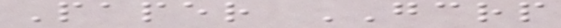Paper GCRP
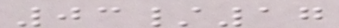03/17
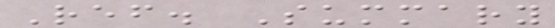Ref. Summary
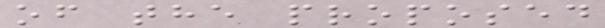of the proposed
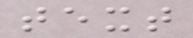text
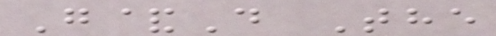G&D The
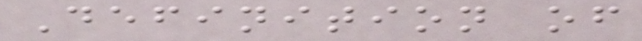Definition of
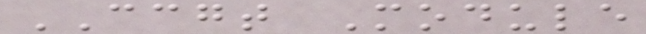CCGT Module
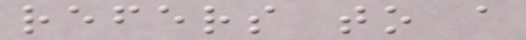refers to a
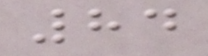84
